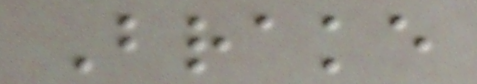Brake
